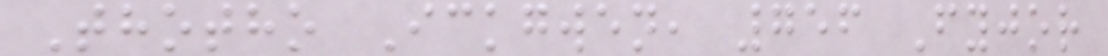Thotho Ickgwen, 756 Fyjor
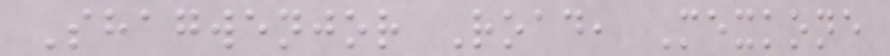Shagwenjor Road, Mexkone
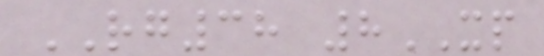RG38 8XP
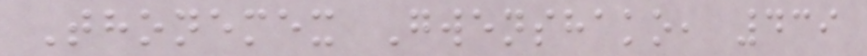Thonemex Gwenshako, 439
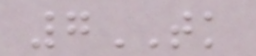7TK
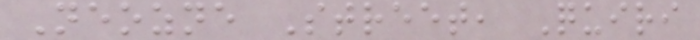Neozne Street, Quiri
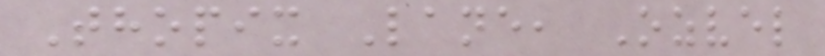Thopix Lane, Ozvel
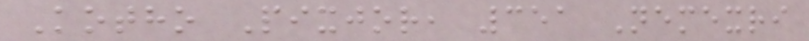Kotho Pixjor, 351 Nemexri
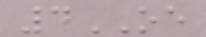4OE
